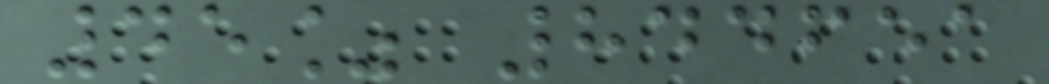45% 844651
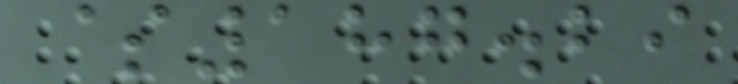$187.29
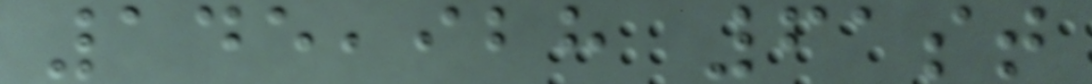145,928 61st
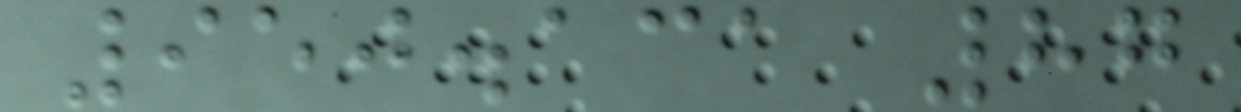950.131 87
